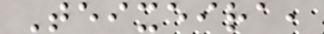Teixeira,
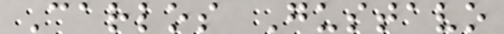Carlos Gustavo
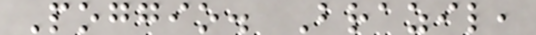Poggio. Brazil,
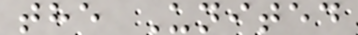the United
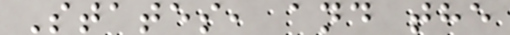States, and the
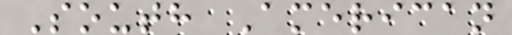South American
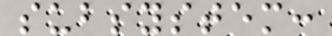subsystem:
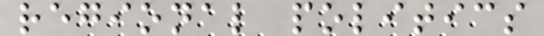regional politics
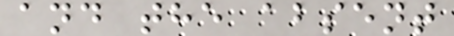and the absent
